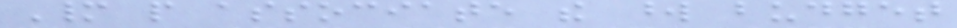Many people associate the word budget
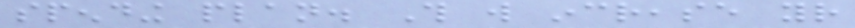spending plan. This will increase your
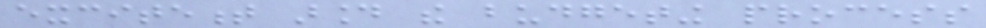excitement around the budgeting process
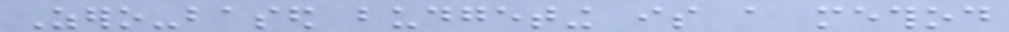Zero-based budgeting is a method
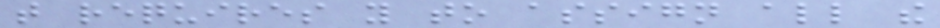that requires you to assign all the
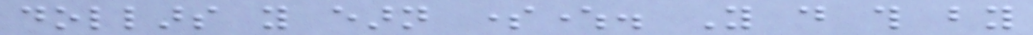dollars you earn somewhere. You do this by
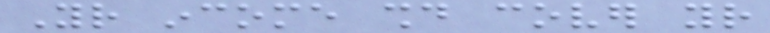Your income should cover your
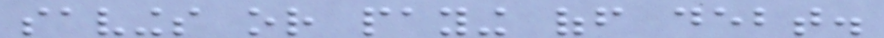savings or paying off debt.
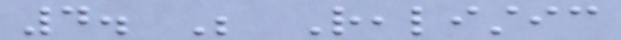4. Be Realistic
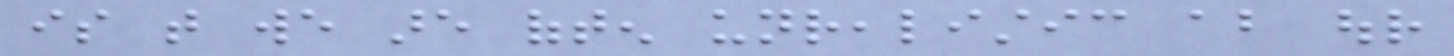is that we are often unrealistic about our
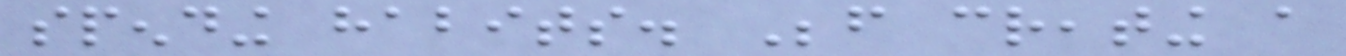spending habits. Before creating a
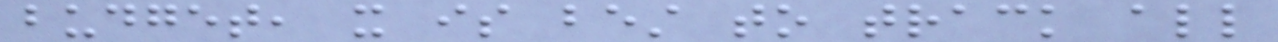budget, it is best to track all
